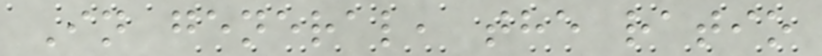In general, the ratio
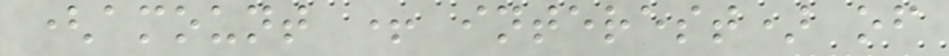(amount + interest) of
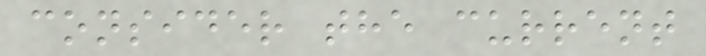consider the current
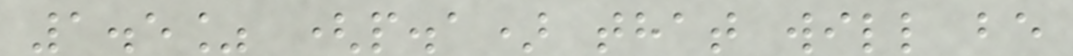1.5% (p.a) that will be
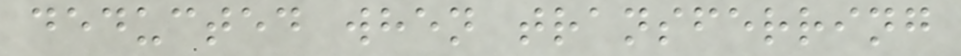deducted when transferring
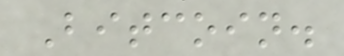Bitcoin.
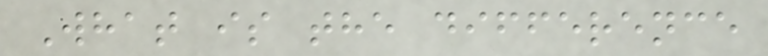What is the difference
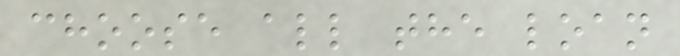choose all the loan
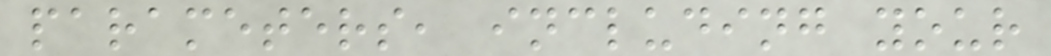parameters, including your
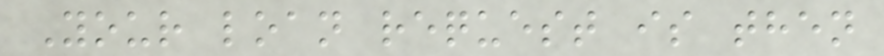Your loan request is then
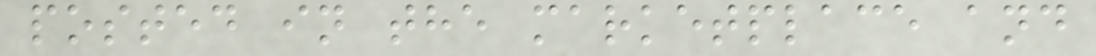posted in the marketplace and
